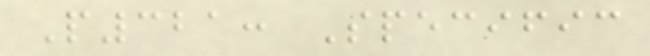P321: Specific
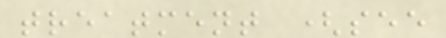treatment (see
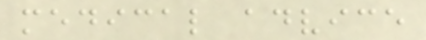medical advice
